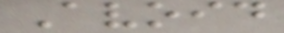Avoid
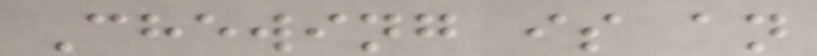Chewing is an
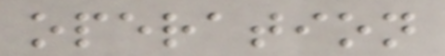operation
